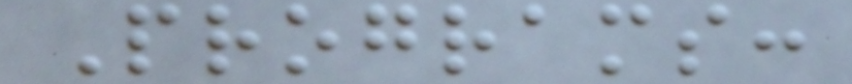Programs:
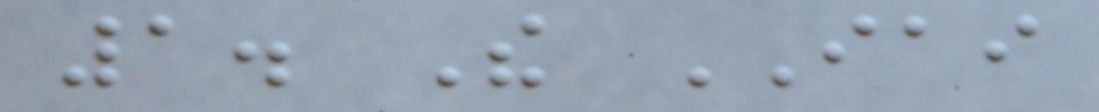1. The IAI
